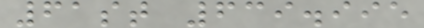61st 639.995
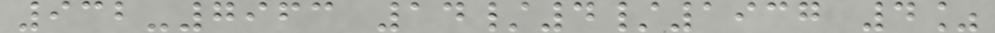932-7963 14/4/1937 4%
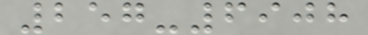257-6908
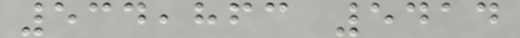534,863 5414
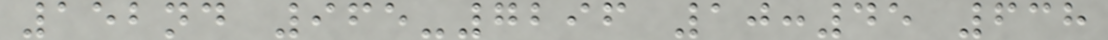152nd 965-7296 10:45 638
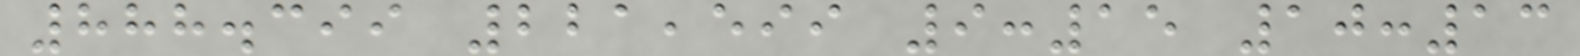888.399 221,599 9:15 10:13
